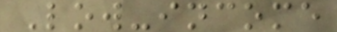Low-income
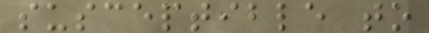susceptible to
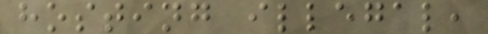hosting illegal,
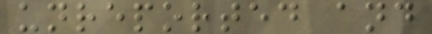unreported and
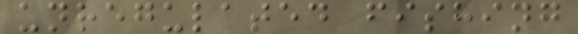unregulated fishing
